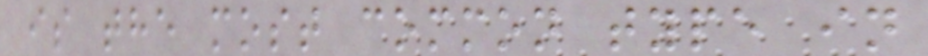is the most common type in
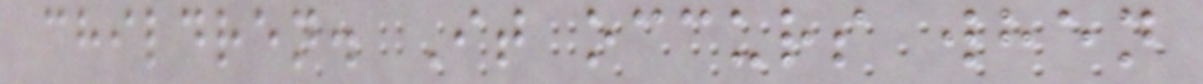children. It occurs when
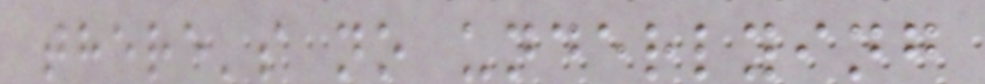there's no underlying
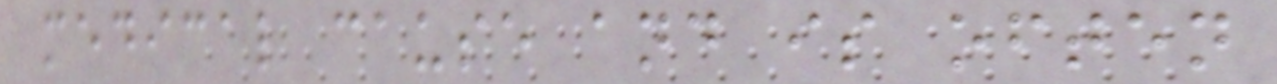medical cause and is often
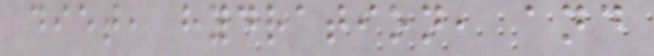diet, hydration, and
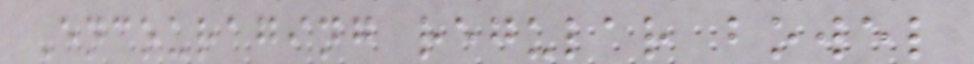Encouraging regular bowel
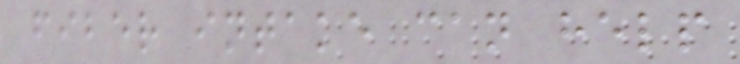fiber intake can help
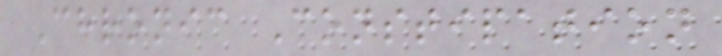Chronic Constipation
